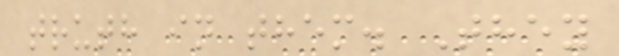truth in them. They
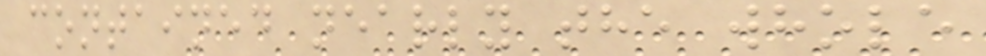contained nearly the whole
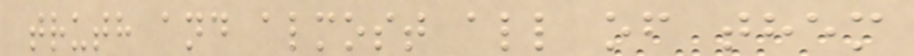truth and almost all of them
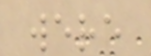were
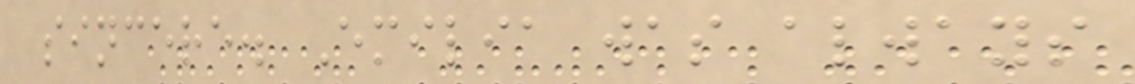sincere. Emilia was always
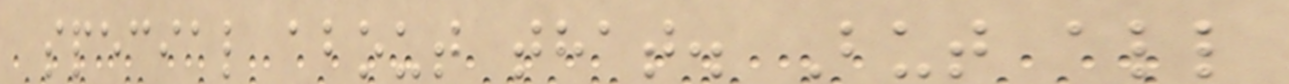special about that. But all
